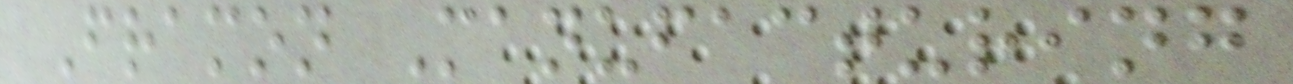Framon Manufacturing
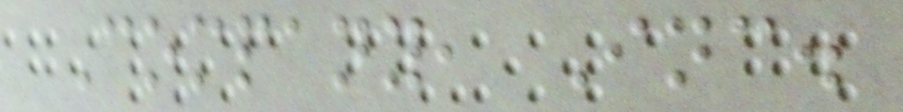Company, Inc.
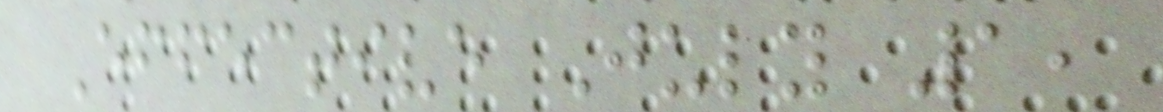Effective July 1,
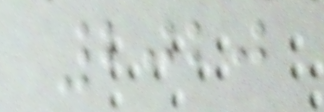2020
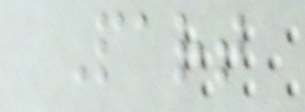Part
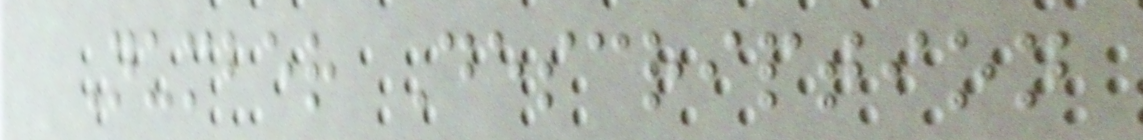Number Description
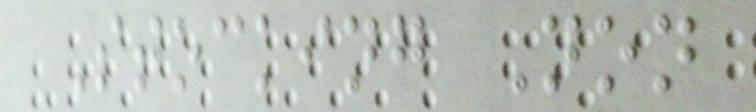Stocking Non
